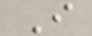I
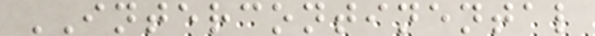INTERCONTINENTAL
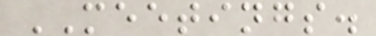MEETINGS.
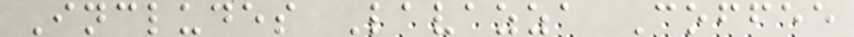Includes Lavazza Coffee
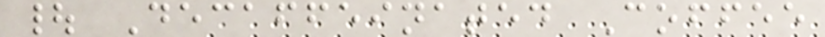| Decaffeinated Coffee
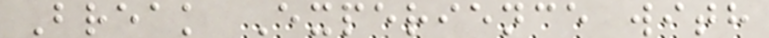Break Experience with
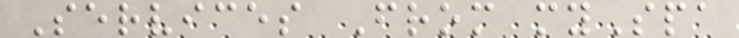Services From mySpa
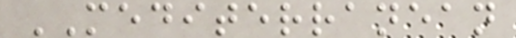MEDITERRANEAN
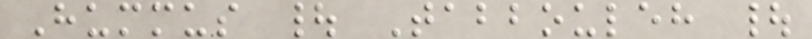Hummus | Tabbouleh |
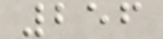256
